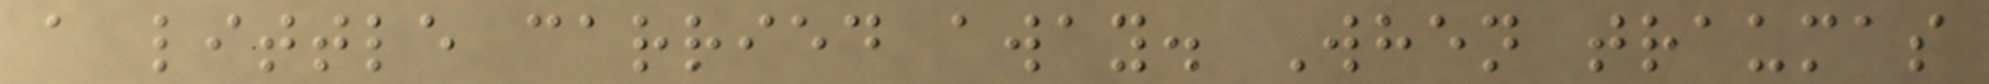a little carried away. When traumas
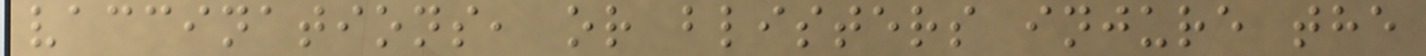vaccinations, or blisters injure the
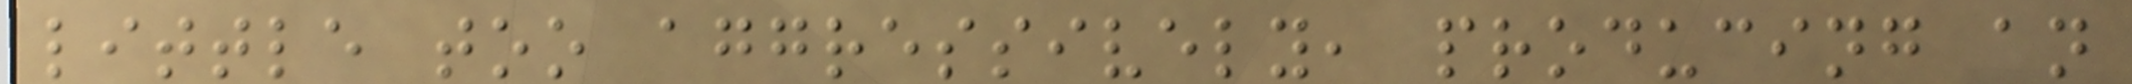little too aggressively, producing an
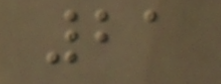21
